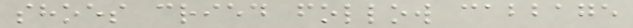shoes cried follow cabbage
